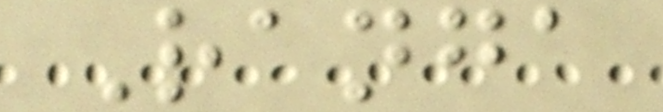Ranga
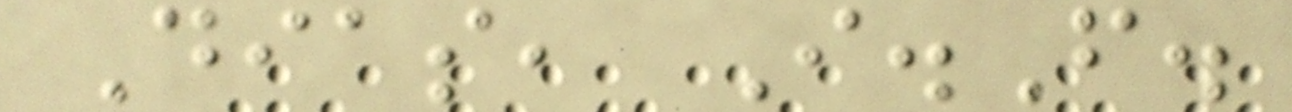Dias, I.F.
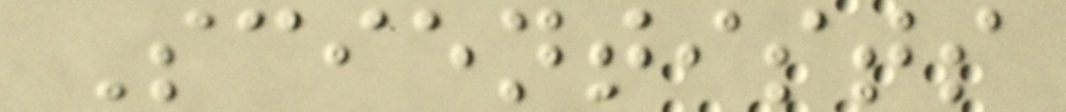Scientists
